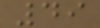49
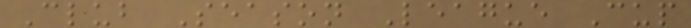Club Season League Cup
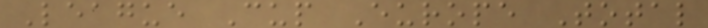League Cup Europe Total
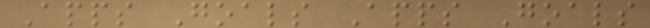Apps Goals Apps Goals
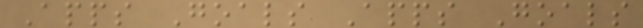Apps Goals Apps Goals
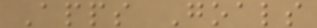Apps Goals
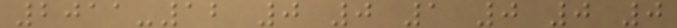2011-12 0 0 1 0 0 0
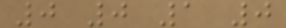0 0 1 0
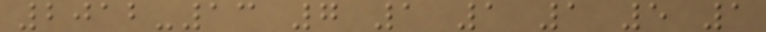2012-13 7 1 1 1 5 1
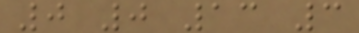0 0 13 3
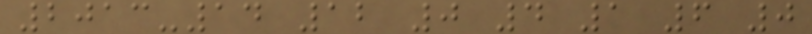2013-14 12 0 4 1 6 0
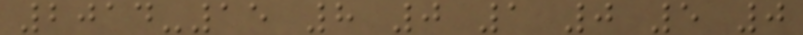2014-15 8 0 1 0 5 0
